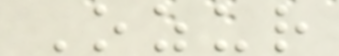Ozur
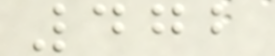472
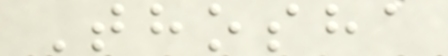Thosha
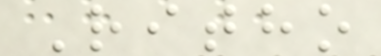Ritho
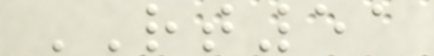RT51
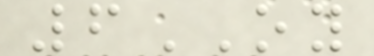6OY
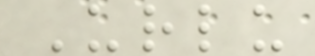Urlu
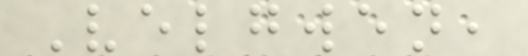Velgwen,
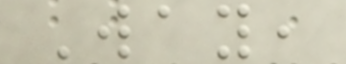Way,
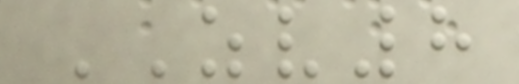ZV8
